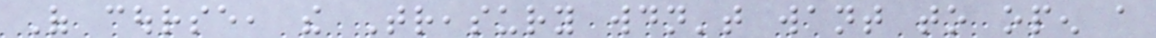Of course, the Treasury wouldn't want to open a
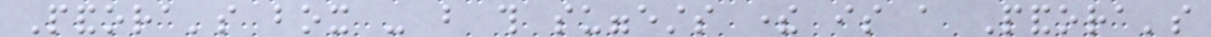Pandora's box - but this suggests there is a Pandora's
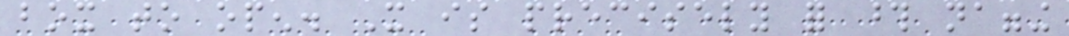box to open. It is precisely for those nagging
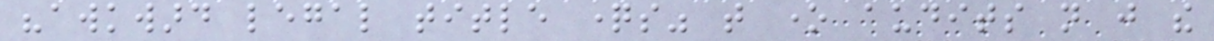"awkward legal title questions" that one audits not just the
